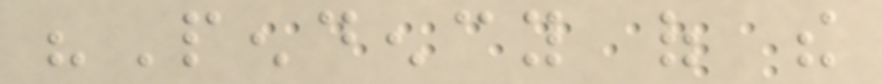"Pendency of the
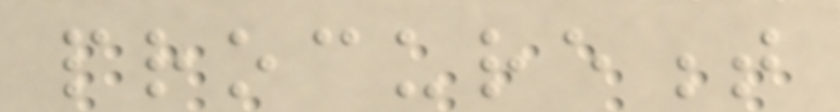procurement
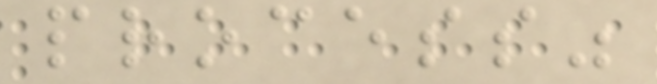process"
